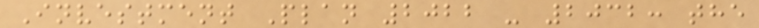Investment Plan 2022 - 2032: the
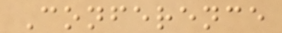Conference
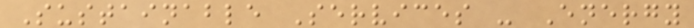Sustainable Services - Energy
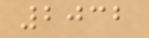2032
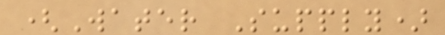(Water Supply)
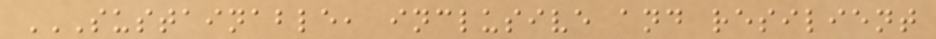SUSTAINABLE, INCLUSIVE AND RESILIENT
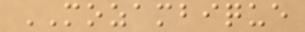MOZAMBIQUE
